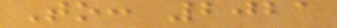To: 2021
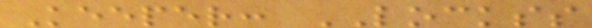Keeper: LOCKSS
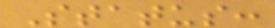Status:
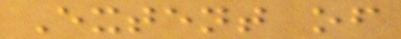Extent of
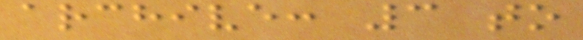archive: 3 to
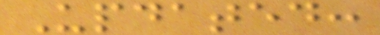Updated:
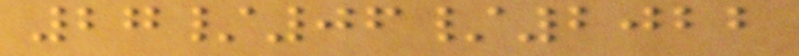27/06/2022
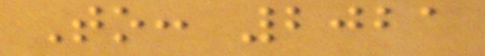To: 2021
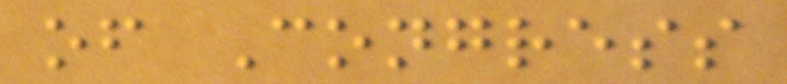of Congress
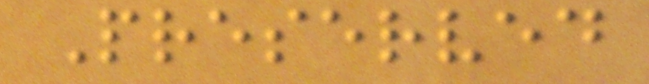Preserved
